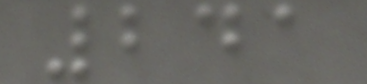241
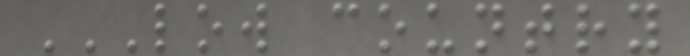LOW COUNTRY
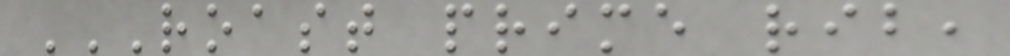ROAST PRIME RIB,
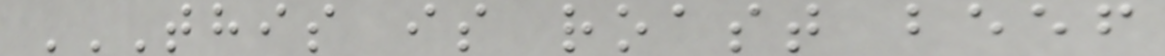THIS IS ROAST BEEF
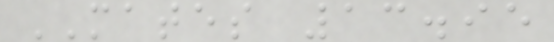MATES 13.95
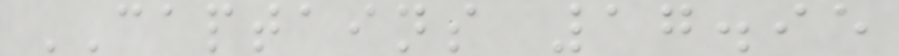CAPTAINS 17.95
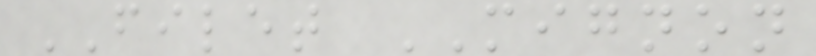FILET MIGNON
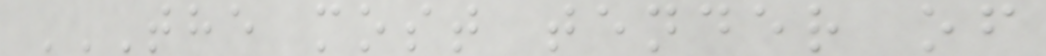THE MOST TENDER OF
